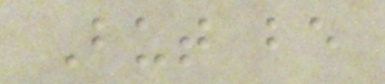But be
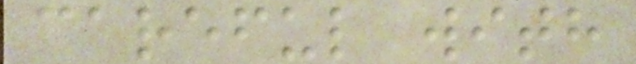careful with
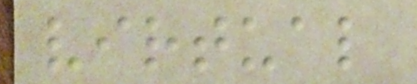virtual
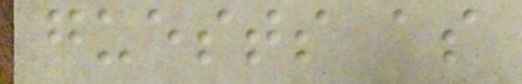guests as
